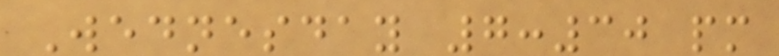Wednesday 7:30 pm
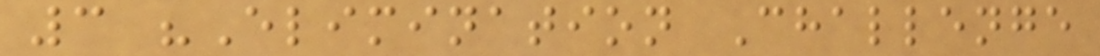3 "Elimination Challenge
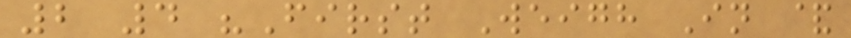2 4 "First Weigh In &
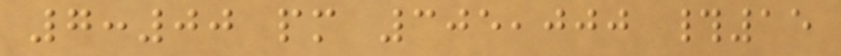7:00 pm 305,000 #15
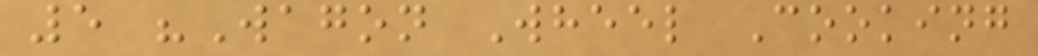5 "Wagon Wheel Cooking
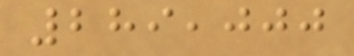289,000
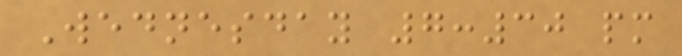Wednesday 7:30 pm
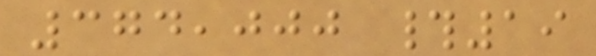374,000 #19
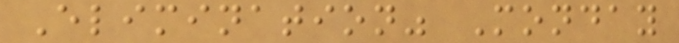Elimination" Monday
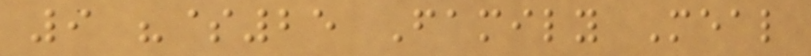9 "$25 Family Meal
